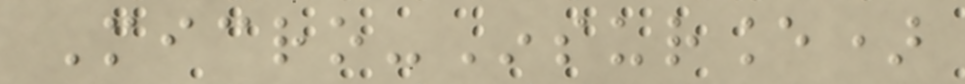Micro-Insurance)
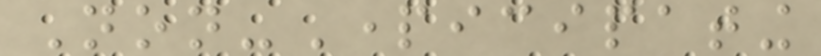Non-Participating
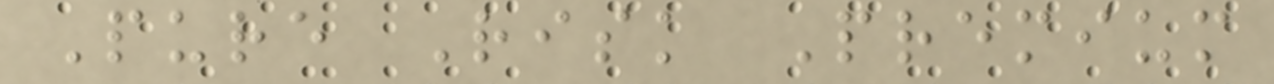Pure Risk Premium
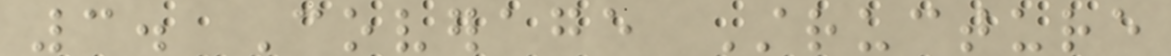3. Coverage Structure
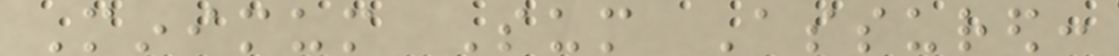Minimum Sum Assured:
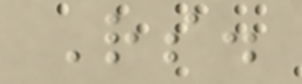Rs.
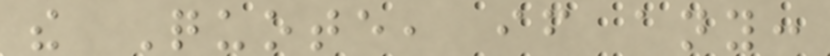the Quote, if any:
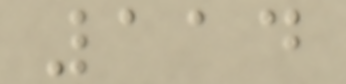114
